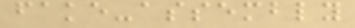fake-assembly
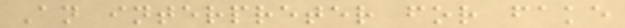An interpreter for fake
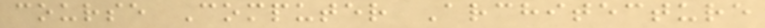course Computer Architecture
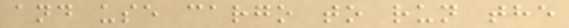and use cargo to run the
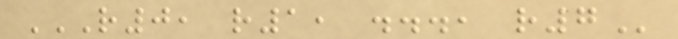R0, R1, ..., R7
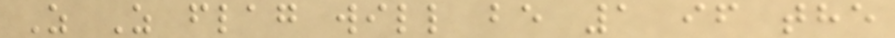Z Z flag will be 1 if the
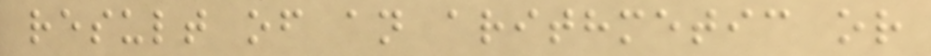result of an arithmetic or
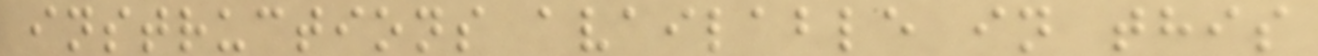instructions available in this
